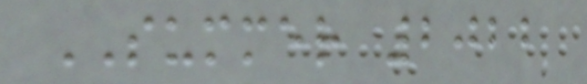SUMMER 2022
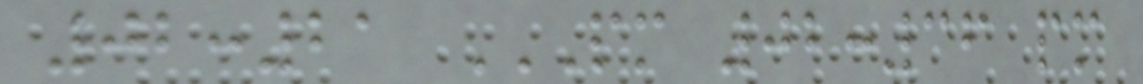02:21 PM 02:36 PM
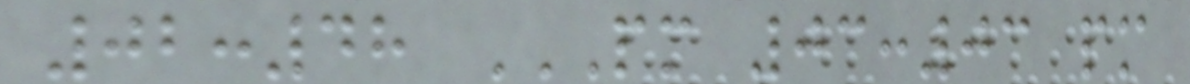02:48 PM 03:03 PM
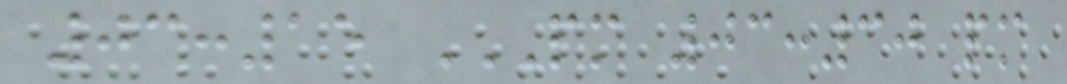03:15 PM 03:30 PM
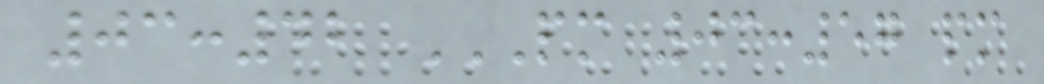03:42 PM 03:57 PM
